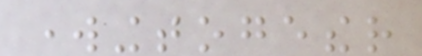workingtogether
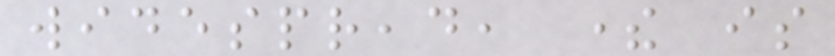widespread, there is
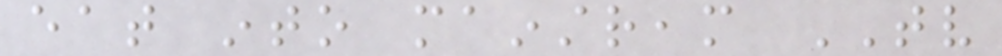eat into mainstream TV
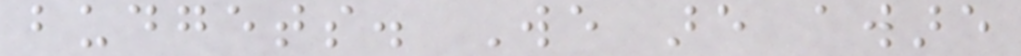budgets. We are aware
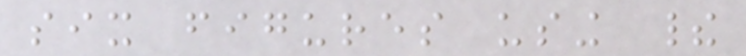six figures using their
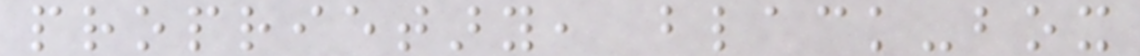proprietary, black-box
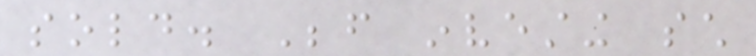sold. Before investing such
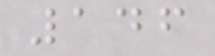146
